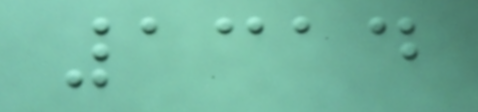1314
